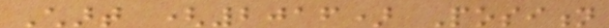Chart (2016) Position
